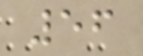56
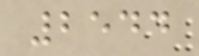2544
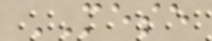MESE
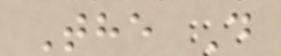The D
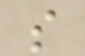s
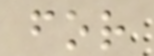for
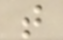t
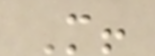M!
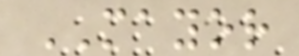MAYOR
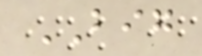BIG
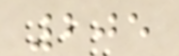205
